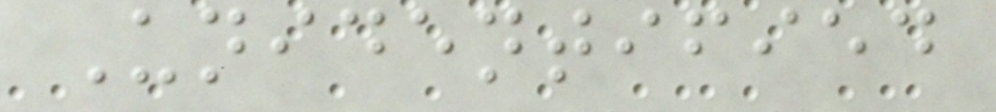Unidentified
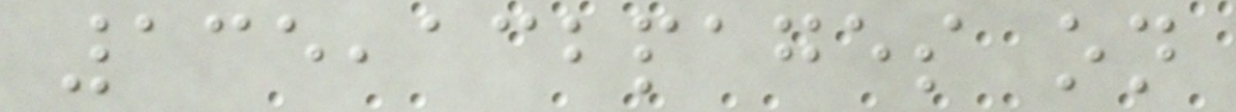135,132pages on
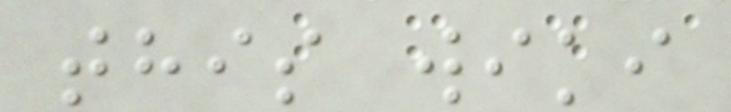this wiki
